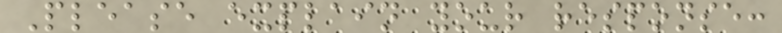Please explain your response:
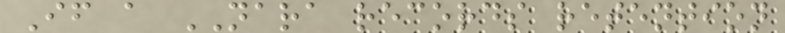If a NARA records retention
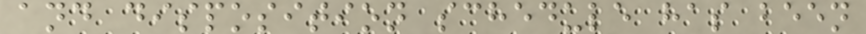and disposition schedule has been
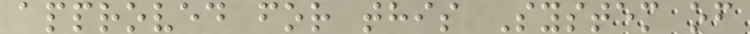approved for this System of
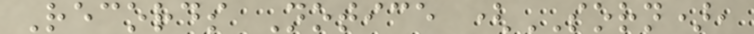Records Notice (SORN),
